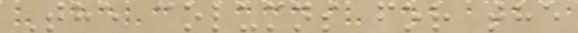The columns for the
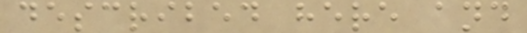described here and
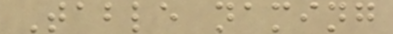Table naming
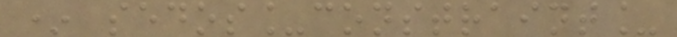* sedos_constraint_
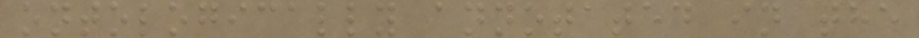ontologically annotated in the
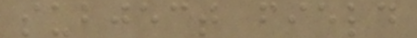subject field
